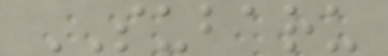SUBARU
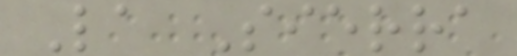La Sierra
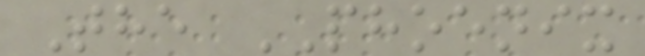The PHOENIX
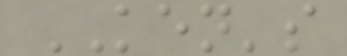KEN's
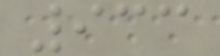933
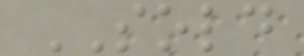SOLD
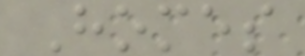Homes
